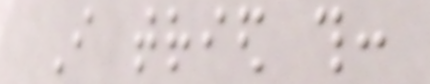I tried this:
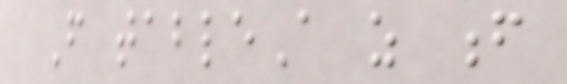From tableA as f
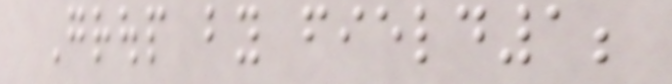Group by field1;
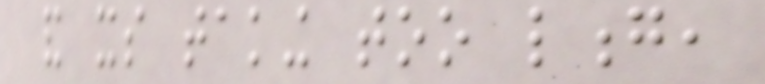and its taking too long,
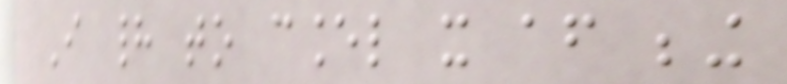I had to cancel it after being
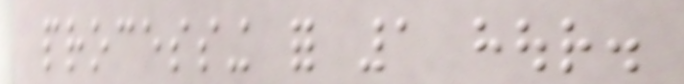processing for 1 hour.
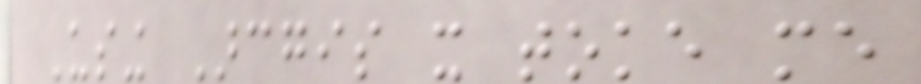Using Arcgis it toke me
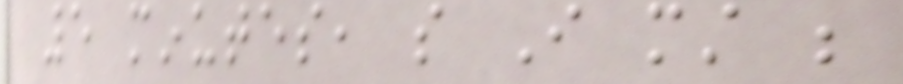5 minutes, so I must be
